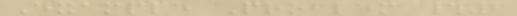Example Problem #2
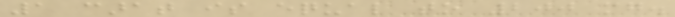1 carat is equal to 200 mg.
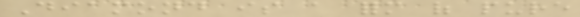Diamond is a form of pure
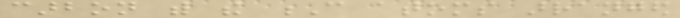carbon with the C atoms arranged
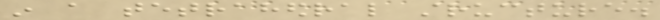in a tetrahedral structure.
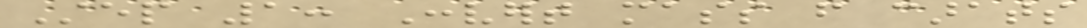Step 1: Convert mass from carats
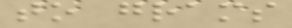to grams
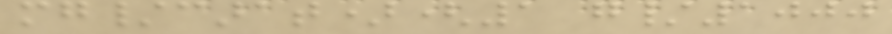mg/carat)(1 g/1000
